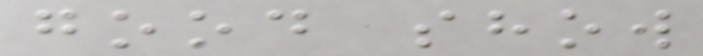good show
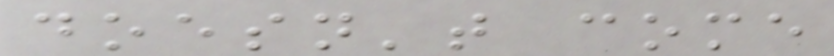doesn't come
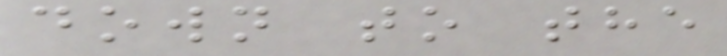down to the
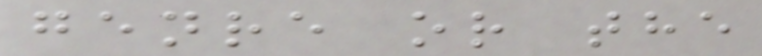genre or the
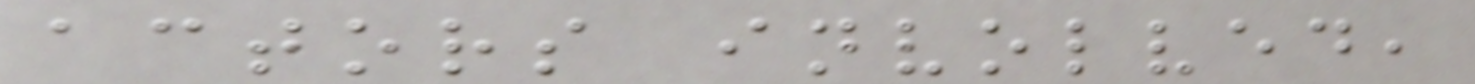actors involved,
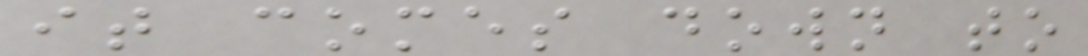it comes down to
